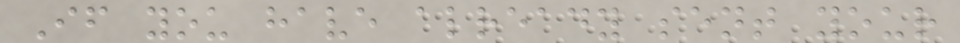If you have already sent your
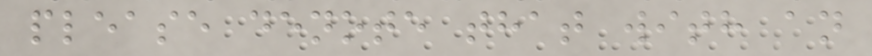please denote that with an
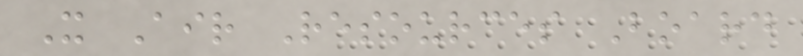X Air Resources Board
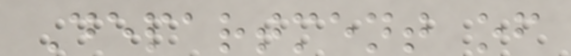Department of
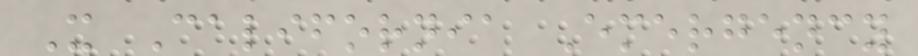X California Emergency
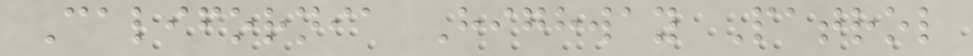California Highway Patrol
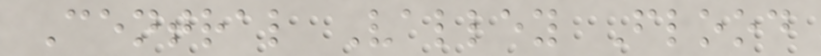Central Valley Flood
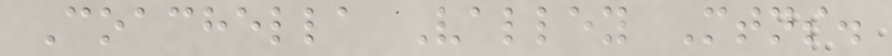Coachella Valley Mtns.
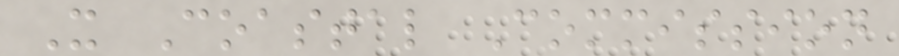X Coastal Commission
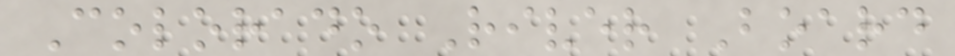Colorado River Board
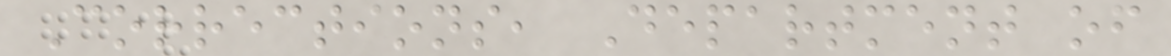Corrections, Department of
